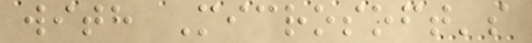with Microsoft's
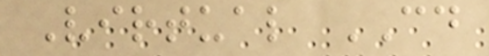Virtual CD
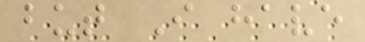but I have
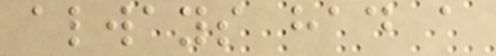always had a
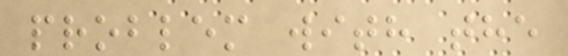problem with the
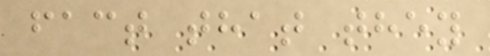fact that they
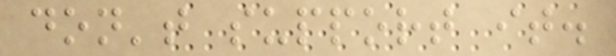don't support it.
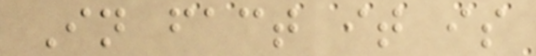In fact it is
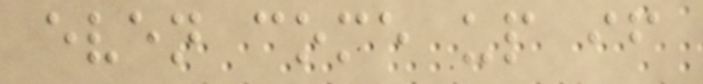even come up if
